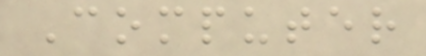Computer
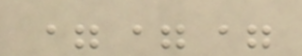===
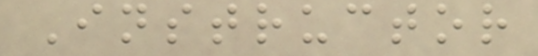Instructor
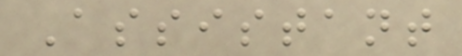Assistant
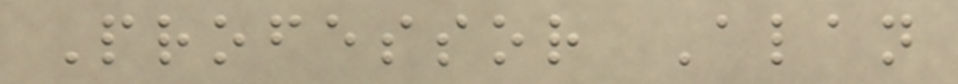Professor Alan
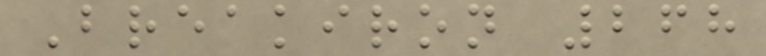Breakiron 268
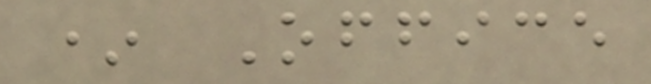* Office
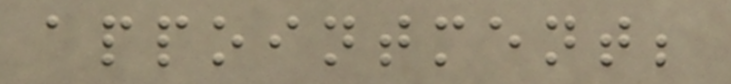appointment;
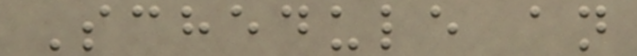Schedule an
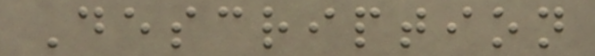Description
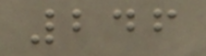246
